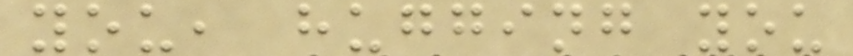you, hugging you
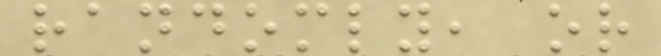randomly, or
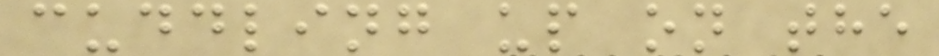cuddling up on the
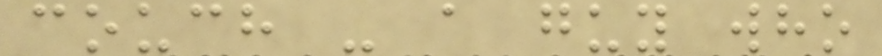couch - a guy who
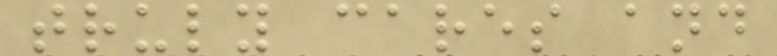truly cares and
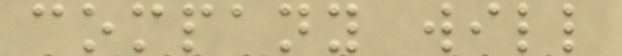company will
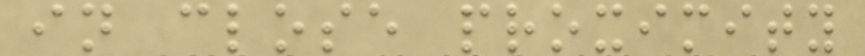in close proximity
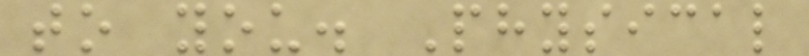to you. Physical
